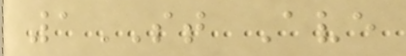1ST Ave
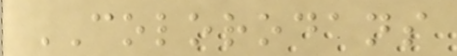COLORODANS
